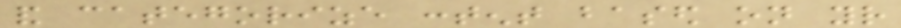and categorize content based on your
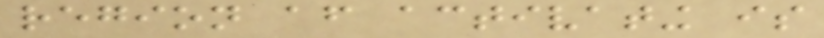region after activating is
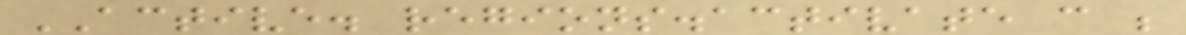ACTIVE. regions.activate can be
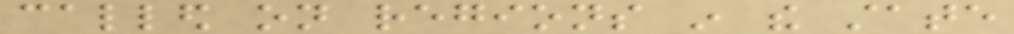called on regions in the state
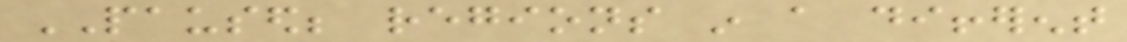PAUSED; regions in a different
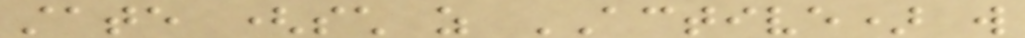state (such as ACTIVE) will
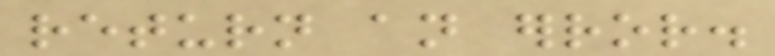return an error.
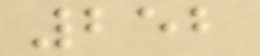252
